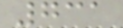731
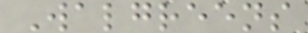Walgreens
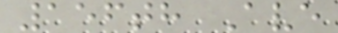156th Ave
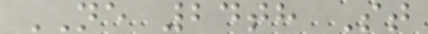NE 24th St
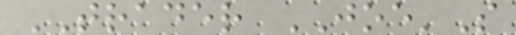TRADER JOE'S
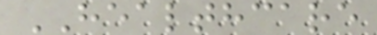HEALTHCARE
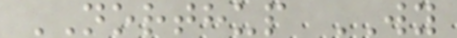NORTHUP WY
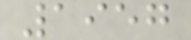1957
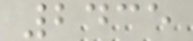2435
